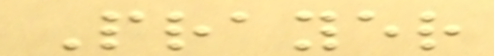Prayer
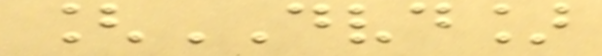[DVD]
